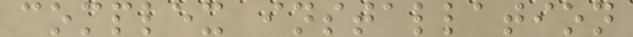complex installation
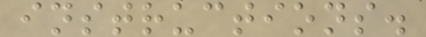instructions.
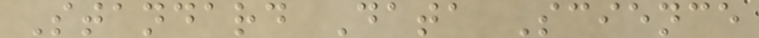Standard Data Science
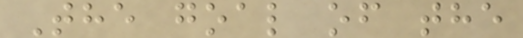The goal of the
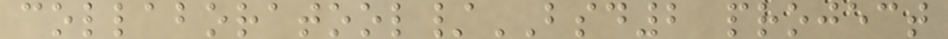collaboratool/BSD2 project
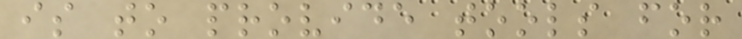is to provide tools for
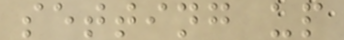setting up
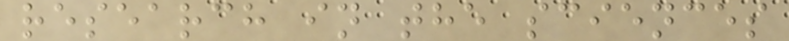research in the sciences
